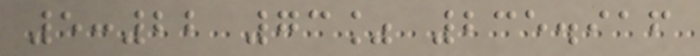5:22 73% 235.916
